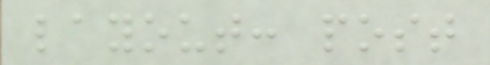layout: post
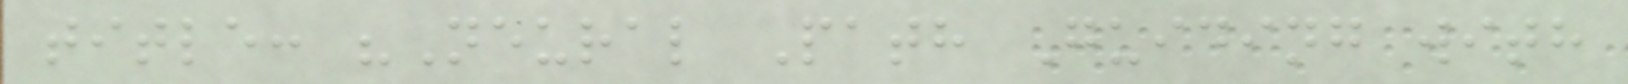title: "Neural Path Guiding with
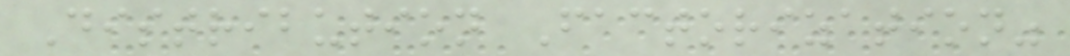Distribution Factorization"
